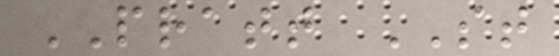PRATT ST
